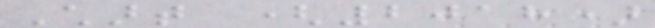Chart (2018)
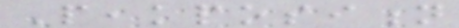Peakposition
